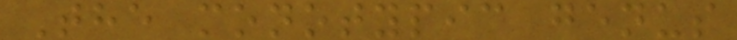The monotypic genus
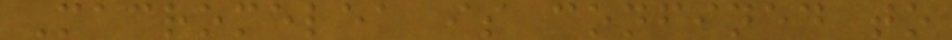Macromelea is confined to
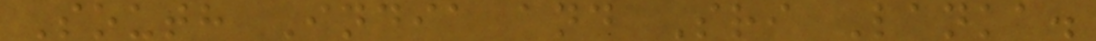South India and Sri Lanka.
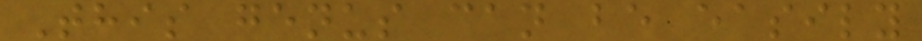This genus can be easily
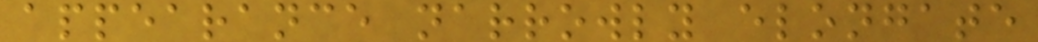appearance narrowly elongate
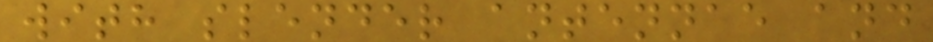with slender antennae and
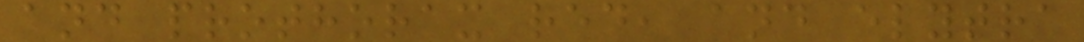and prothorax red, and elytra
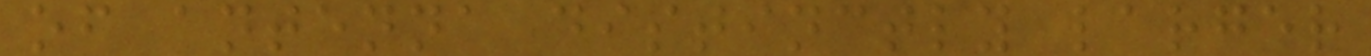of antenna distinctly larger
